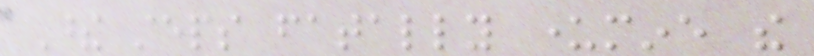These steps fatally undermine the
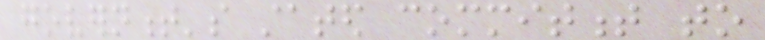government's stated commitment to
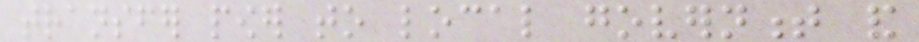transfer power to local government and
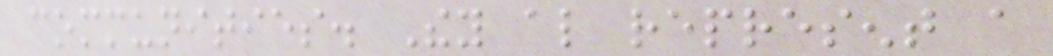communities. They also represent a
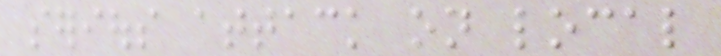serious attack on local
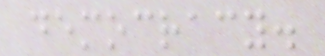democracy.
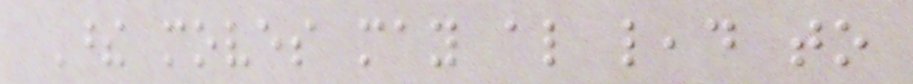These moves may also lead to
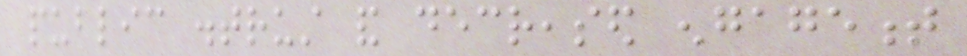public distrust and decreased engagement
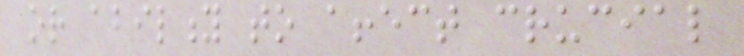or ability to affect crucial
